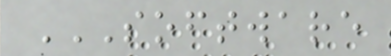SOFTWARE
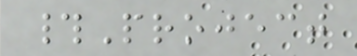#Project
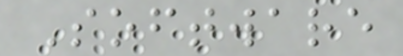Software
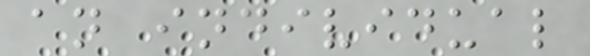an individual
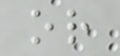or
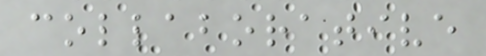collaborative
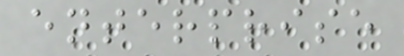enterprise
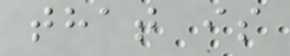that is
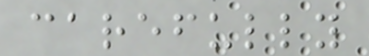carefully
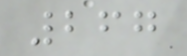267
